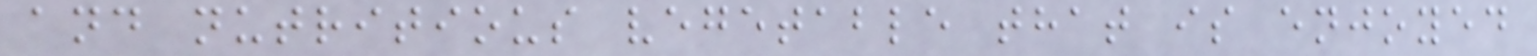and nutritious vegetable that is enjoyed
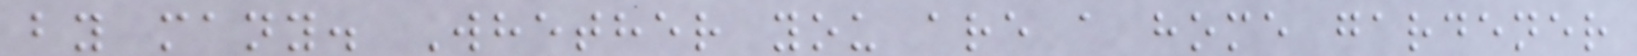by many. Whether you are a home gardener
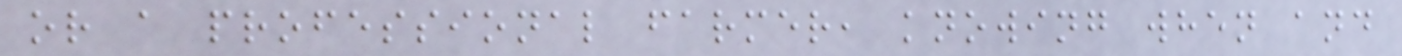or a professional farmer, knowing when and
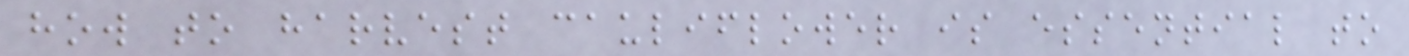how to harvest cauliflower is essential to
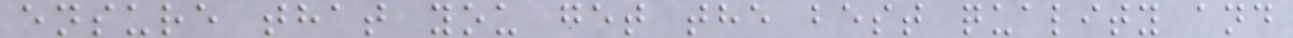ensure that you get the best quality and
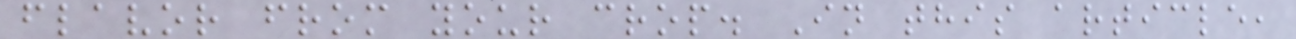flavor from your crop. In this article,
